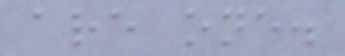are one.
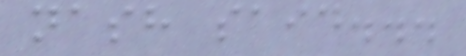nash said...
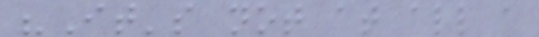"It's not at all a
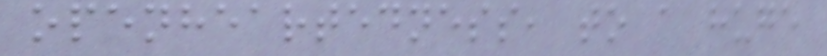openheartedness, to a huge
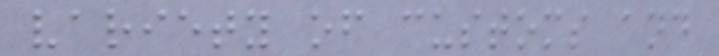variety of customs and
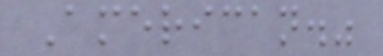American."
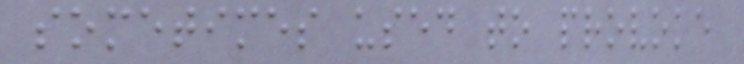sometimes used to provoke
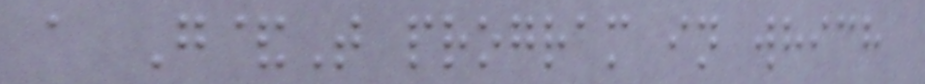a G&T program in which
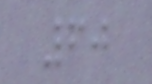60
